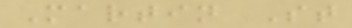Martin St
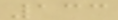133
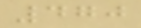470
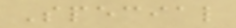Special
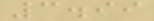3.99
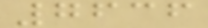7636
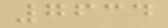7634
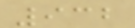932
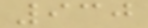930
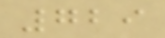729
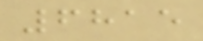6815
